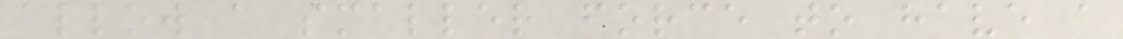allow a smaller force to have a
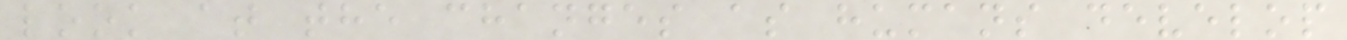look at the changes as humans develop
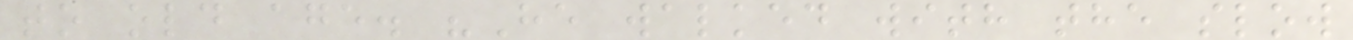to old age. "He walked with the slow
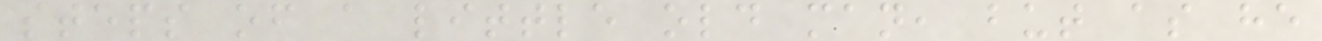steps of a little old man, but as he
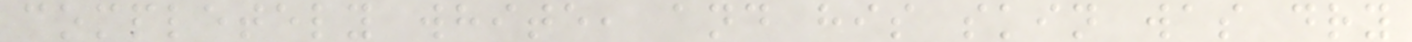completely white, and his skin was dry
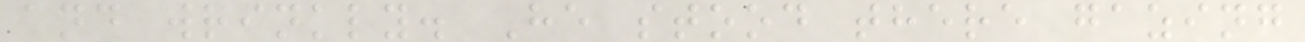and wrinkly. He stood there gazing
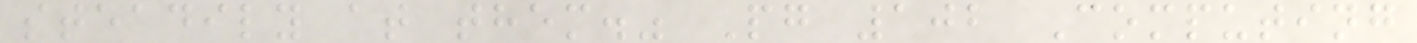steadily at them." Pg 102 Computing
